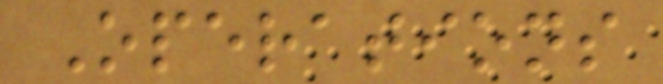Operations
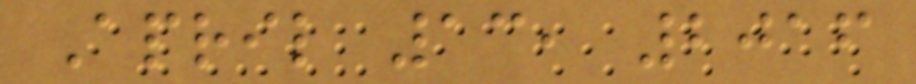April 13, 2016
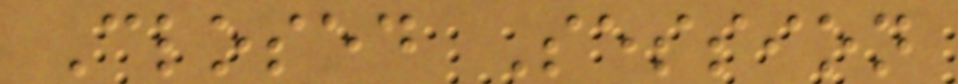Closed Session
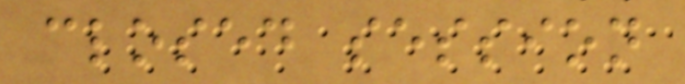closed session
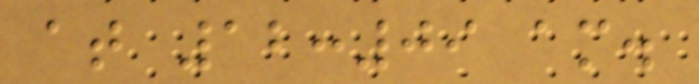at 12:09 am.
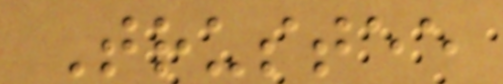Trustee
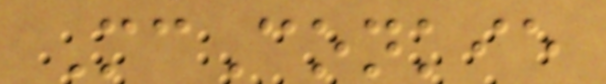McConkie
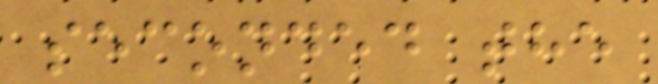seconded the
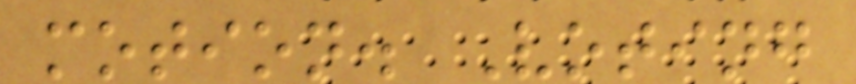motion. Voting
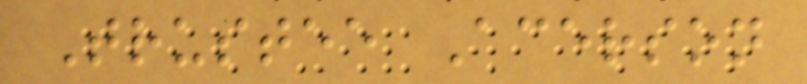Trustee Acerson
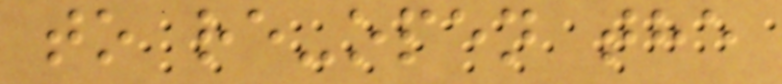to re-open the
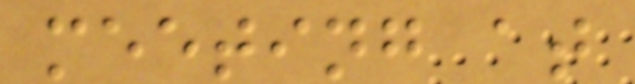meeting at
